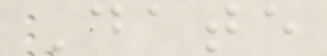Date
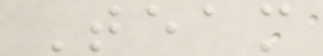Team
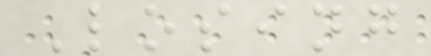Losing
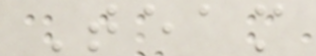Team
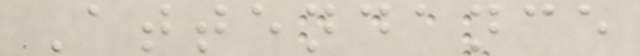Attendance
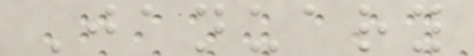January
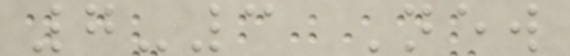7-3 New
